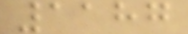1187
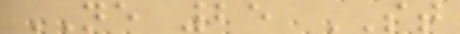NE 25 ST
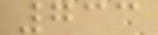733
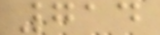714
